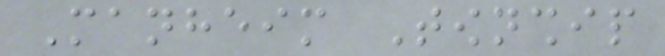Manheim Township
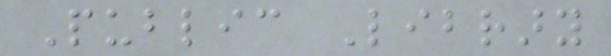Public Library
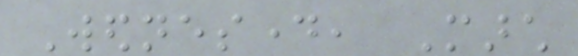Wednesday, March
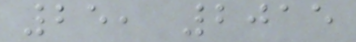25, 2015
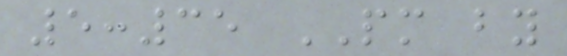5:35 PM by
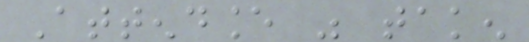Attendance was taken
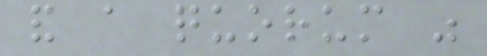and a quorum was
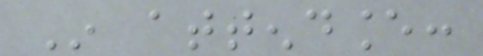In attendance:
